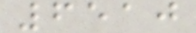6510
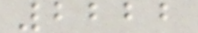2222
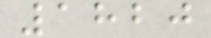1820
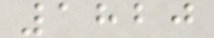1820
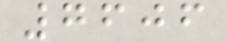7606
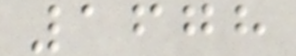1678
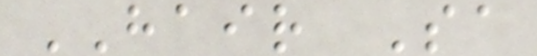HAIR Sa
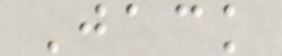Jack
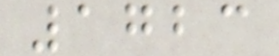1723
